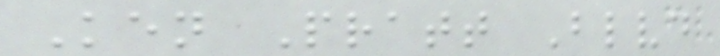Ken Pratt Blvd
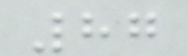87
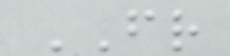FR
